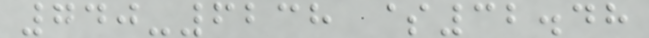740-6238 $32.48
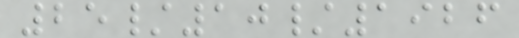25/10/1926
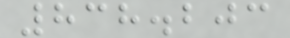838.203
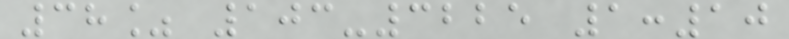38% 103-3225 1:10
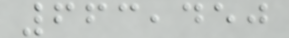663,450
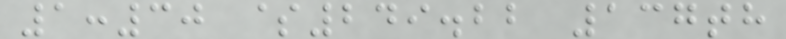1:30 $249.22 137th
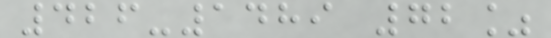426-1489 72%
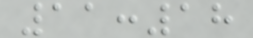11:18
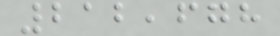212,678
